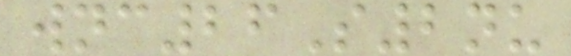wnc26S2nu
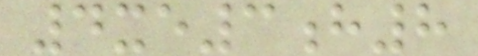4xe3h8
